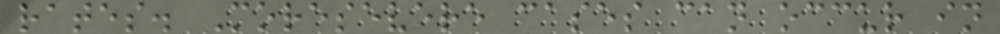rates. Moresevere cases can occur in
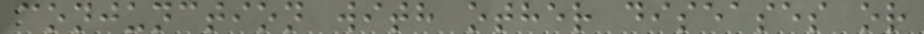conjunction with other diseases or
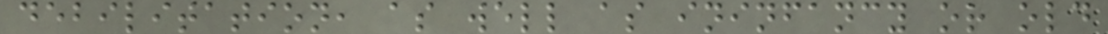debilitation, as well as ininfancy or old
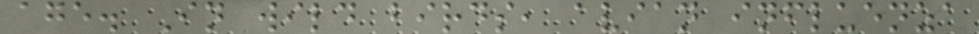age. In wild birds, avian influenza
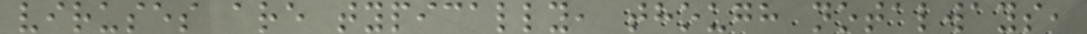viruses are typically, though notalways,
